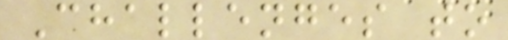Challenges to
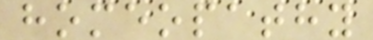homeopathy
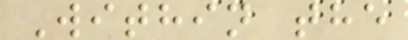Within the
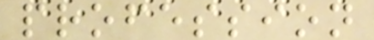profession
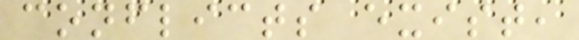conflicts exist,
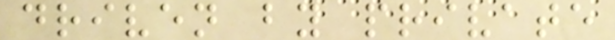driven by private
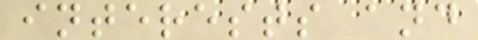interests and
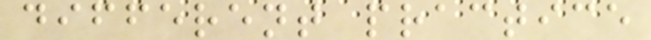different practice
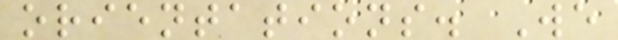orientations. We
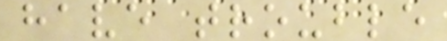have trouble
